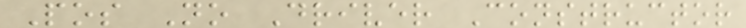Pos No Driver Constructor
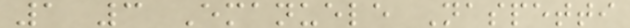1 3 Emanuele Naspetti
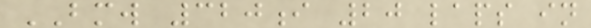BMW 320i 20 laps in
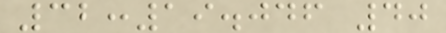32:19.046 40
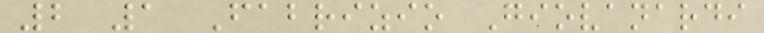2 1 Fabrizio Giovanardi
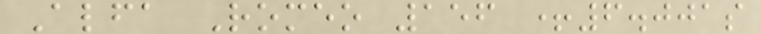Alfa Romeo 156 +6.001s
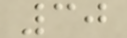30
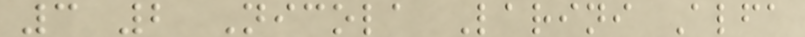3 2 Nicola Larini Alfa
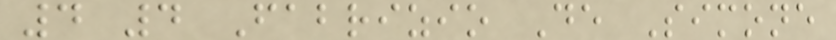4 4 Fabrizio De Simone
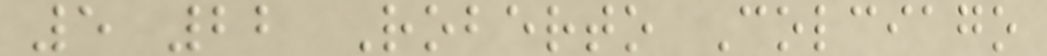5 22 Roberto Colciago
